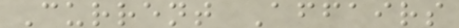Current Affairs
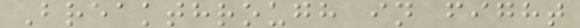Breakthrough in fight
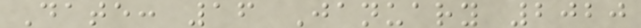Date: 16 January 2020
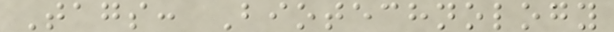Tags: Biotechnology
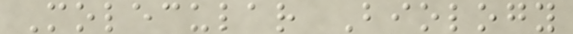Molecular Biology
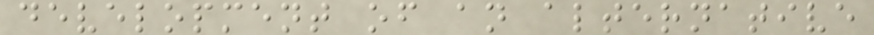development of an alternative
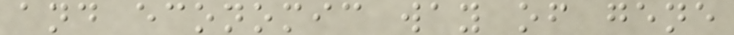and economic way of gene
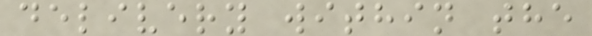delivery within the
